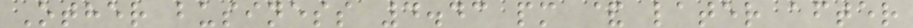Other business 4.43 pm & later after
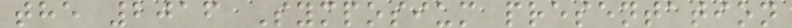the 2016 Symposium presentation
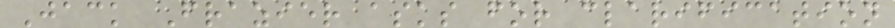Jack Frazier asks for clarification
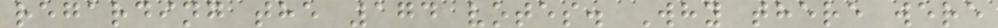regarding the 174 votes. Why there were
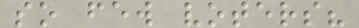so few voters?
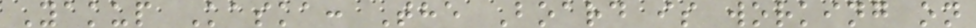Yakup Kaska: The Board is working on
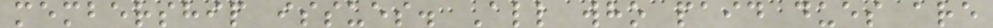membership issues. All who paid dues are
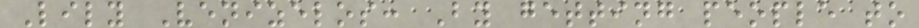Lily Venizelos: By getting people to
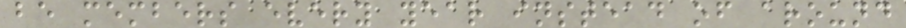be members every year instead of around
